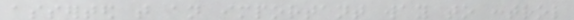asserted that an important way to control
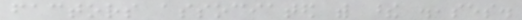factors associated with these diseases.
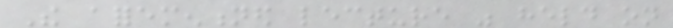The aforementioned lecture was held on
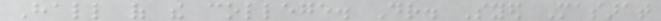Hall of the college. Dr. Syed Masarat
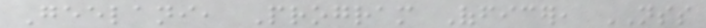Geelani, Program Officer, NSS
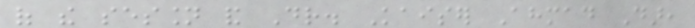of the session and Dr. Kaiser Ahmad Dar,
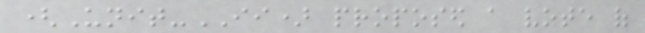(Unit-II) proposed a vote of
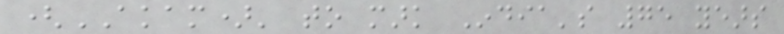(AKAM)' to mark India's 75 years
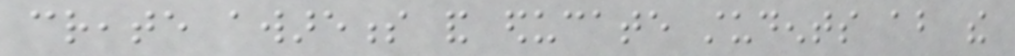create awareness and educate students about the
